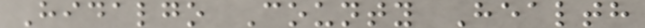Hidalgo County Health
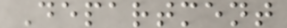Department
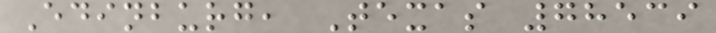Edinburg, Texas 78539
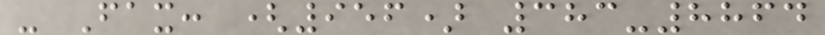- Fax: (956) 383-8864
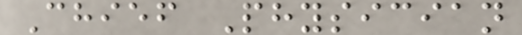Chief Physician
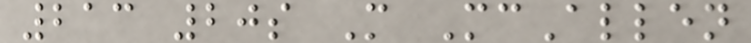213 20s M McAllen
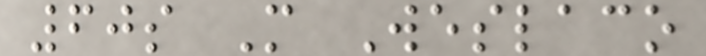60s M Weslaco
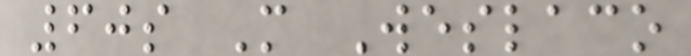60s M Weslaco
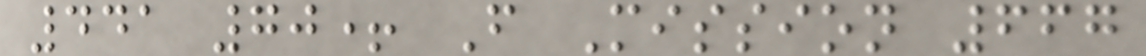441 70+ F Mission 667
